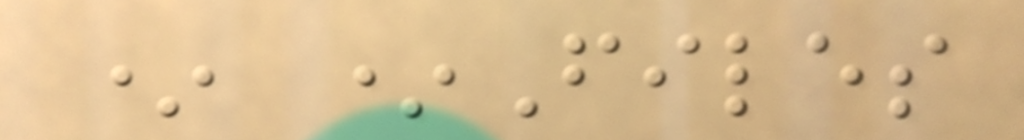* *Files
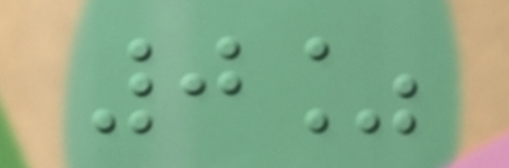0%
